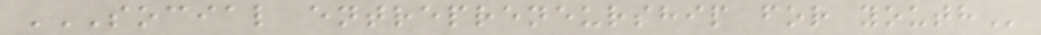SOCIAL ENTREPRENEURSHIP FOR YOUTH
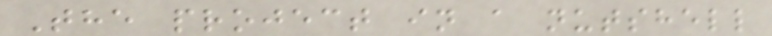The project in a nutshell
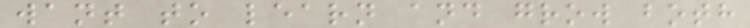want to learn and grow both
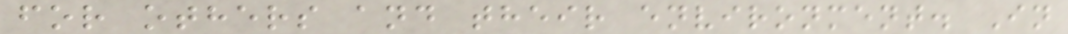for others and their environment. In
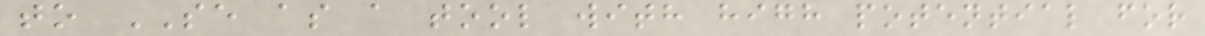to SE as a tool with high potential for
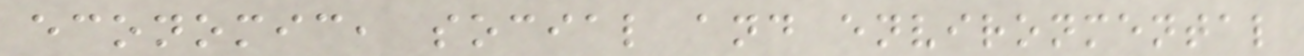economic, social and environmental
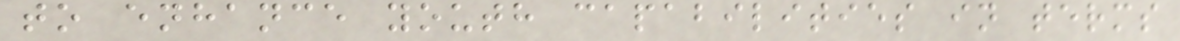to enhance youth capabilities in terms
